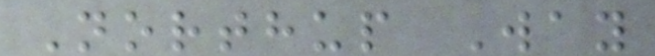Northup Way
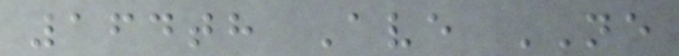164th Ave NE
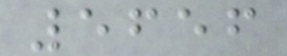5656
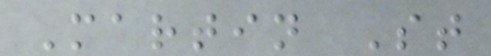Martin St
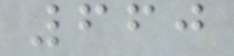660
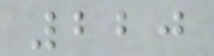220
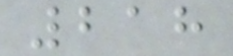218
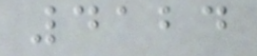4124
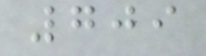709
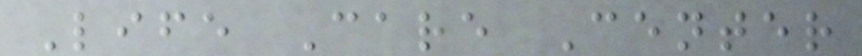Life Care Center
